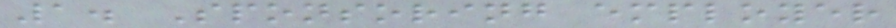1. Sponsoring employer
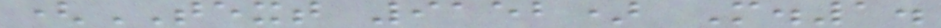(TEXT 9152) M.1.
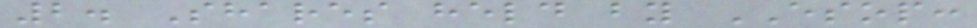2. Shares held by ESOP:
